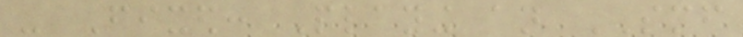- Fixed: Playing an SMF
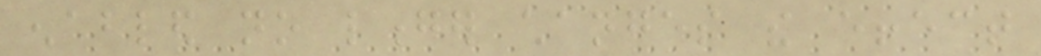enabled no longer changes the effect
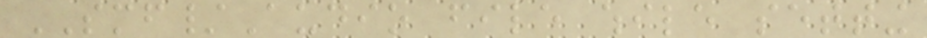SMF/Audio file while setting
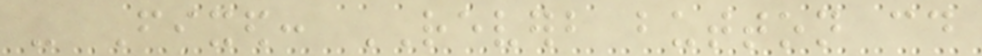- Fixed: REVERB button could
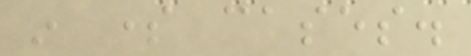in some cases.
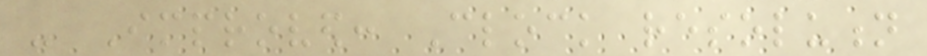- Improved: Clock resolution
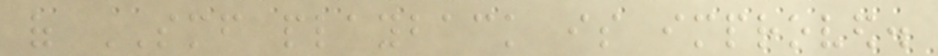of SMF playback is improved.
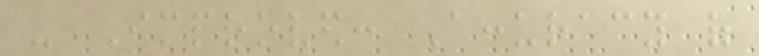- Improved: Accuracy of
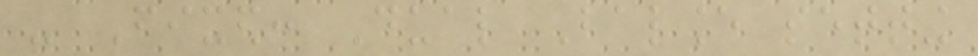- Fixed: Dual Balance setting
